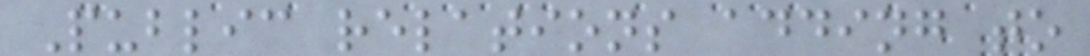Public relations adding to
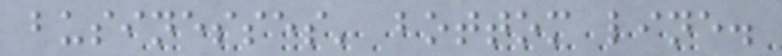businesses' bottom line.
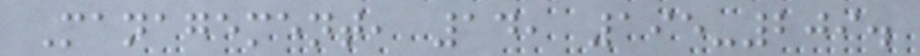Management, 14, 195-209.
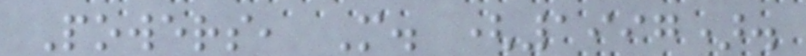Powers, M. (1997).
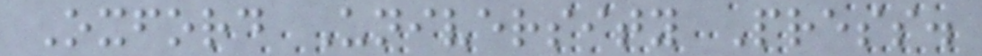Oxford University Press.
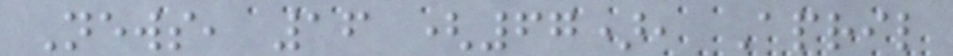News, 16 (67), April
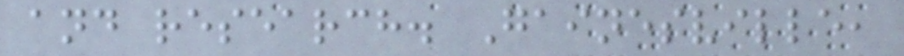and research. Gainesville,
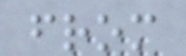from
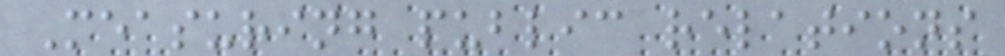Measuring public relations
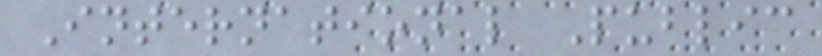International Public
